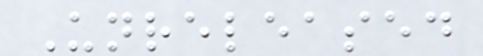Unreleased
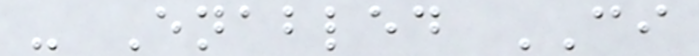- Enabled CI
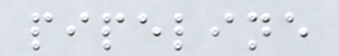pipeline
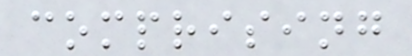comprising
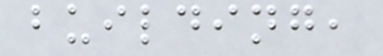building,
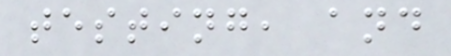testing, and
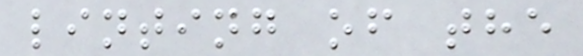linting of the
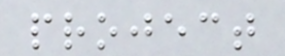project
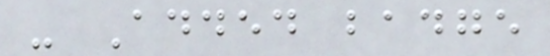- Added badge
